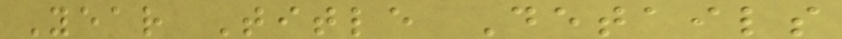Year Title Details
